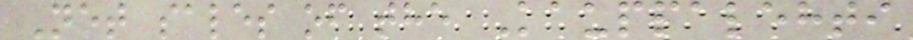Net sales of the Kauppalehti
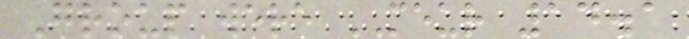Group were MEUR 14.1
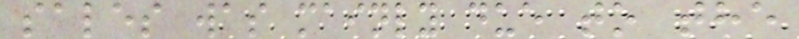sales was mainly due to the
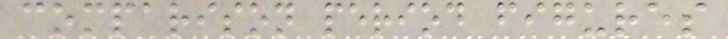comparison period figures
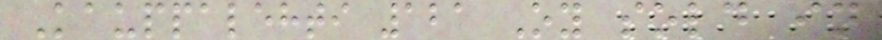Kauppalehti 121 Oy sold in
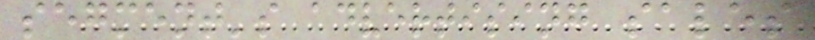segment's advertising sales
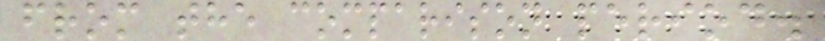from the comparison period.
